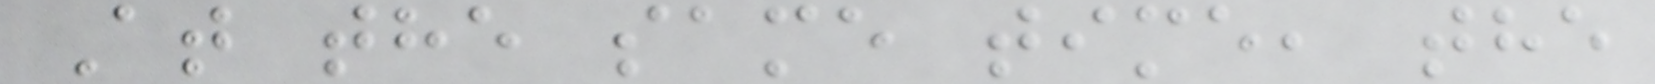At the same time, the
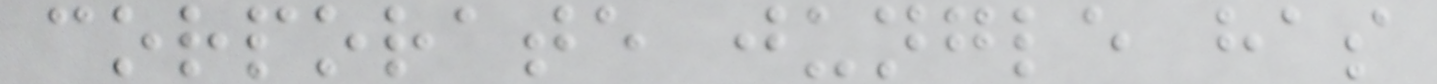corporate jungle has
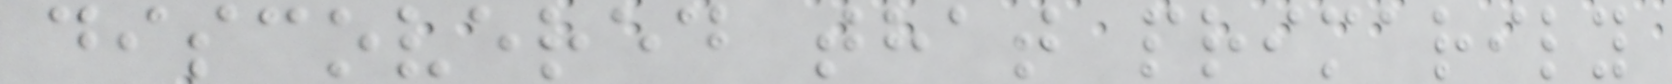discovered that primarily
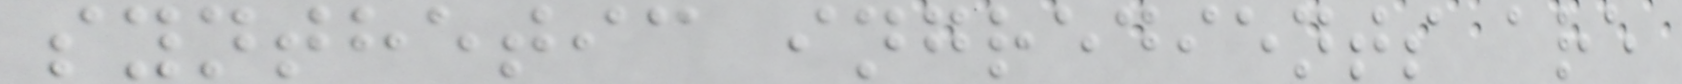synthetic ingredients are
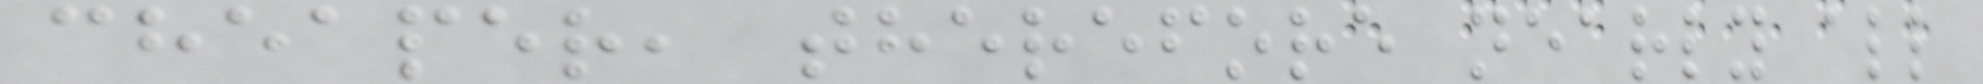cheaper, therefore nearly all
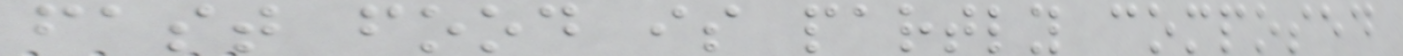fast food is partly composed
